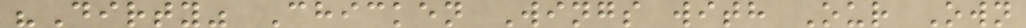"Dirty" Chicken Wings with Our Own
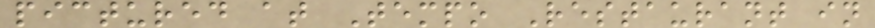pictured at Tempo Restaurant in
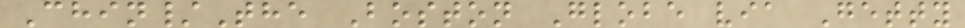Chin/The Boston Globe via Getty
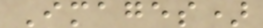Images)
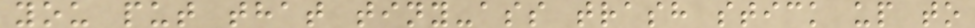you put that tiny-ass trash stick up to
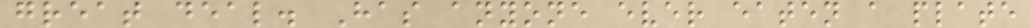great deal. Has anyone ever eaten a plate
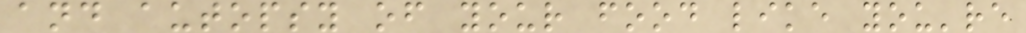and autopsy of your food like you're
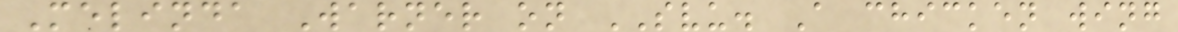Melinda Warner on SVU. A chicken wing
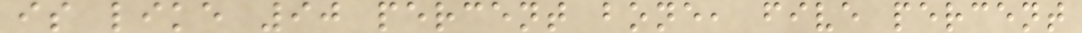is like 90 percent bone, five percent
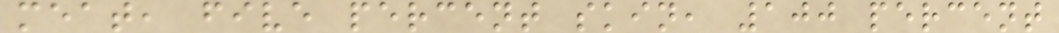meat, five percent skin, 100 percent
